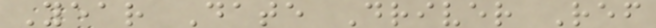Year Date Driver Ref
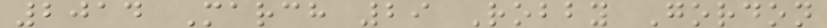2014 March 29 Robby Gordon
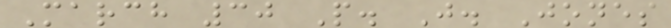March 30 P. J. Jones
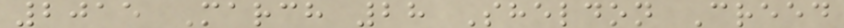2015 March 28 Sheldon Creed
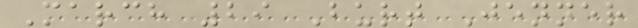March 29 Burt Jenner
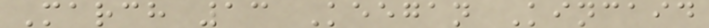March 13 Keegan Kincaid
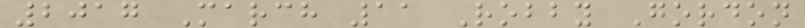2017 March 11 Robby Gordon
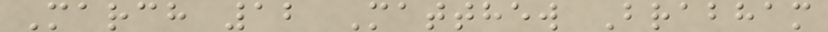March 12 Matthew Brabham
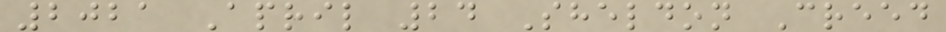2021 April 24 Sheldon Creed
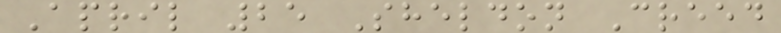April 25 Sheldon Creed
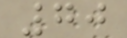70
